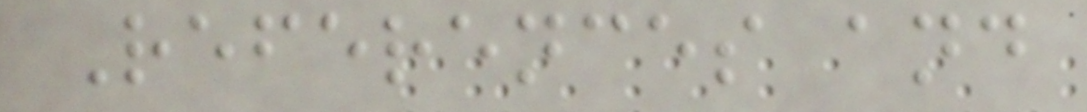References and
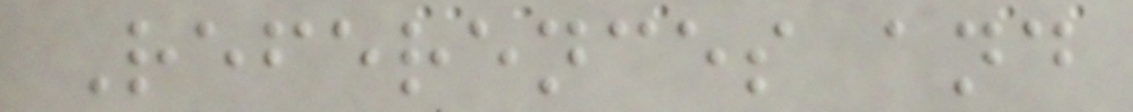References and
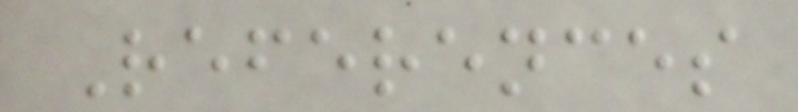References
